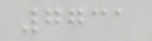7731
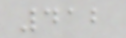412
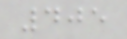405
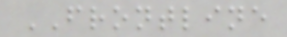FRONTLINE
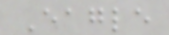Eagle
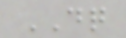DQ
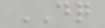DQ
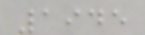1945
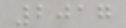2017
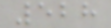528
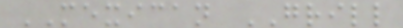MEXICAN GRILL
